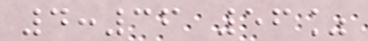4:36 56%
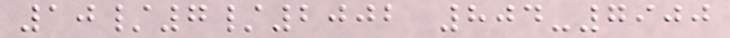10/7/2002 804-7900
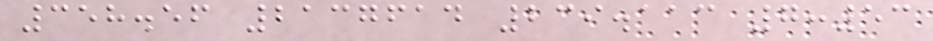358.56 2137614 239.113 7:53
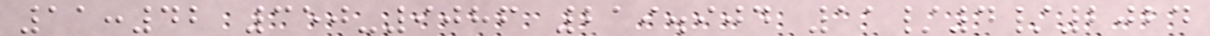11:42 350-9086 219.904 11/4/2024
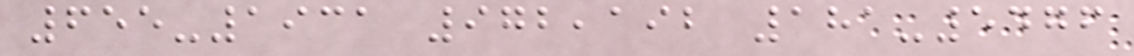655-1931 972,192 181-5476
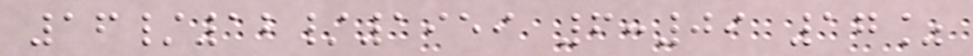16/12/1959 6:09 17%
